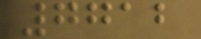7712
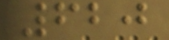620
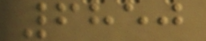6850
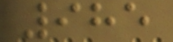985
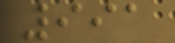991
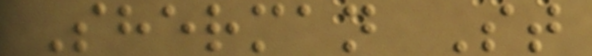Sherman St
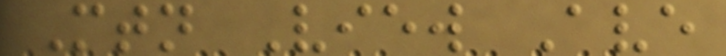Mtn View Ave
